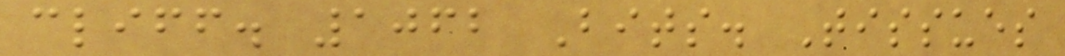cliff. 1062 Bits. Tissues
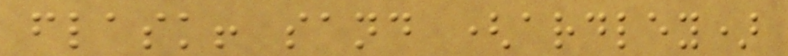flask! sand (ardley)
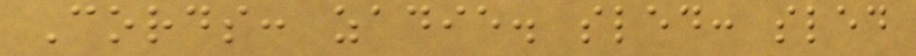Cords: zadie. sled: sled
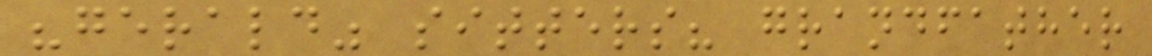"gerald" sitters? grandfather
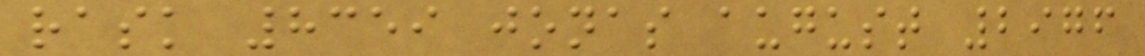rask 8359 jonas august 2976
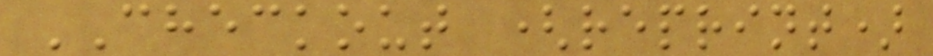CHECKOUT (reprint)
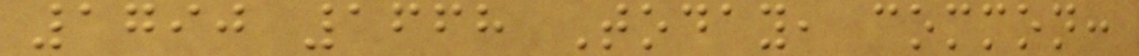1790 1668 Today, common:
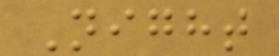Night
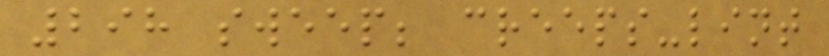298 sweep; creeps-lint
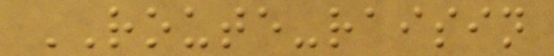ROUTE-raisin
